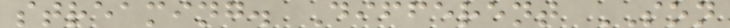streaming. Different SON
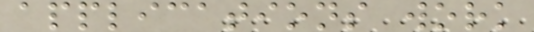applications work
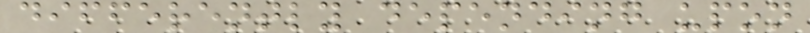differently depending upon
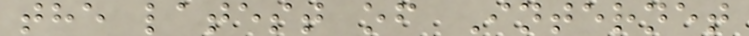the latest of Internet
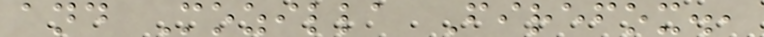and Mozilla Firefox.,
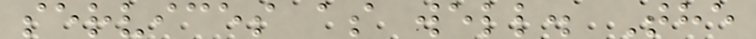services as well. The
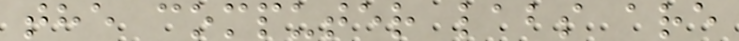the computer labs are
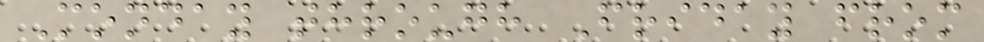Monday through Friday from
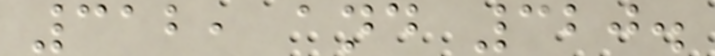312, and 320.
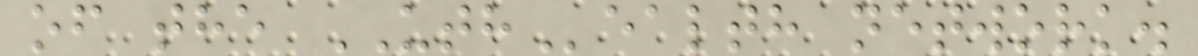of the UTHealth network.
